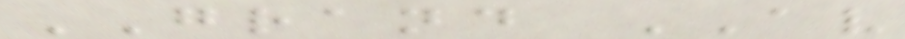GRAND AV
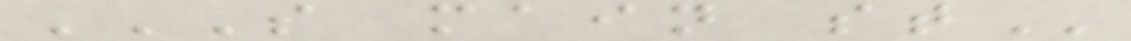S MAIN ST
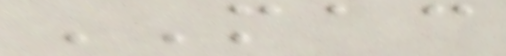MAC
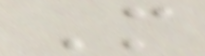M
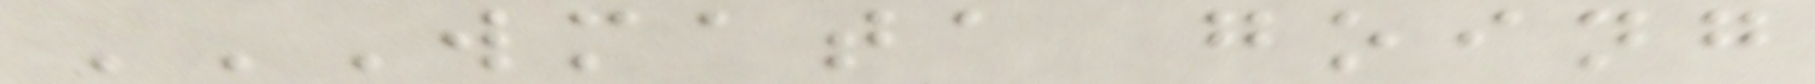WMATA GOING
